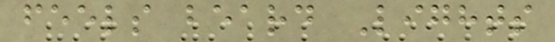feels beard Lights
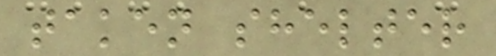taken shelter
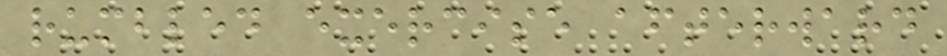rumbled exercise afterward
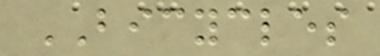BICYCLES
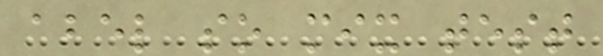abel so mix test
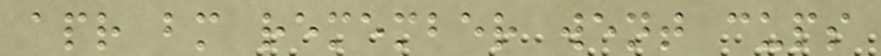apr bm remember went cups
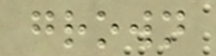grown
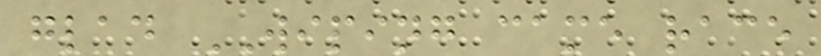glad WIPING came race
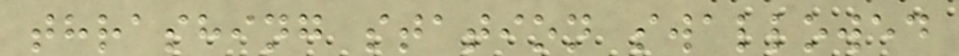thrashing station swallowed
